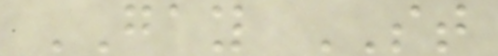GAY ST
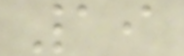19
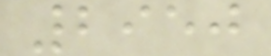2950
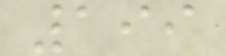199
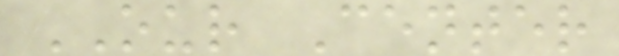OUR Center
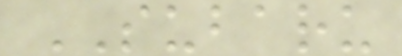SUBARU
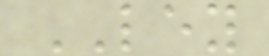LEY
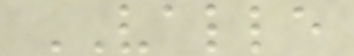VALLE
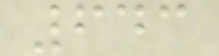643
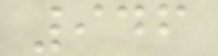946
